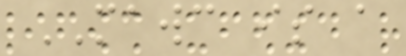MAWC is a
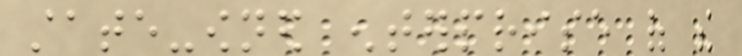state-owned enterprise of the
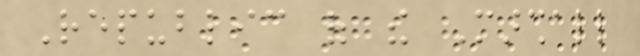Republic of the Marshall
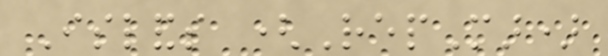Islands (RepMar)
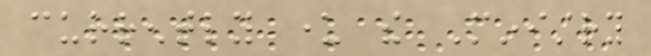currently under the Ministry
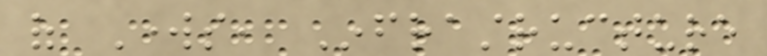of Works, Infrastructure
